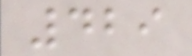429
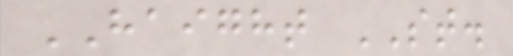HAIGHT ST.
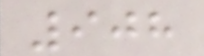908
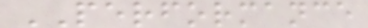PERFORMANCE
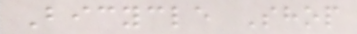Bicycle Shop
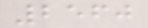2560
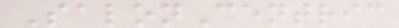SalonCentric
